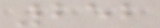252
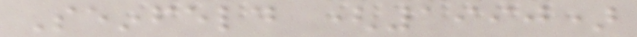Seinfeld (1990)
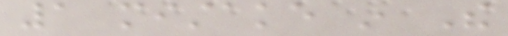1 mistake in The
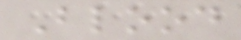Blood
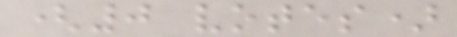(0 votes)
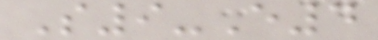S9-E4
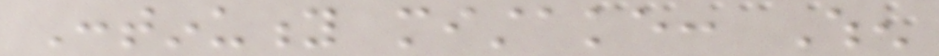Continuity mistake: When
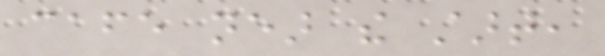cafe near the start,
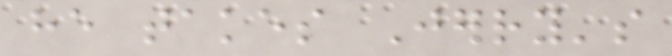he takes Jerry's
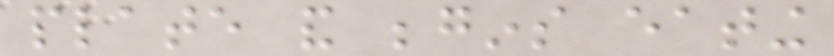plate and begins eating
